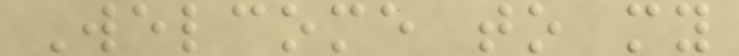Welcome to my
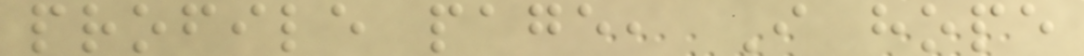profile page, I hope
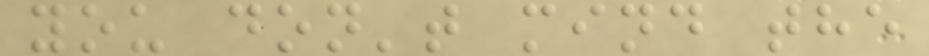you don't mind the
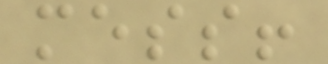mess!
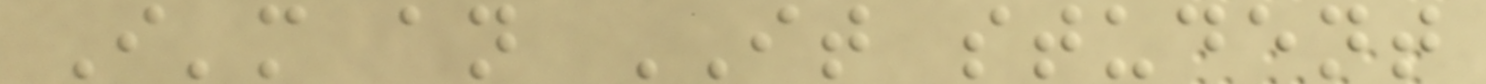I'm an IT student
